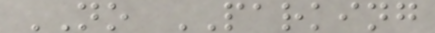NO PARKING
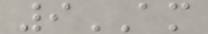9AM
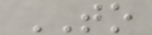TO
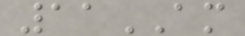11AM
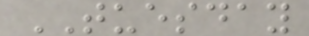TUESDAY
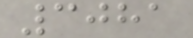3081
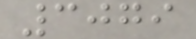3079
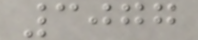3077
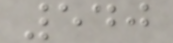540
